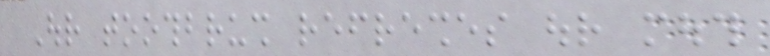Our toothbrush refreshes our mouth
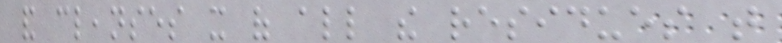and cleanses it of all the residues that
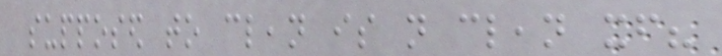supposed to clean is not clean itself?
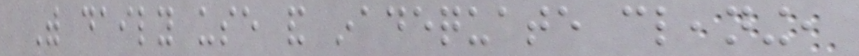With daily use and inadequate cleaning,
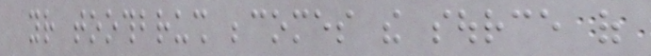your toothbrush becomes the source of
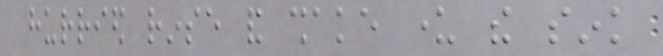hurried rinse and shake under the sink
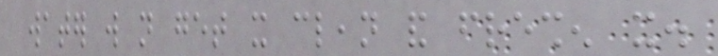water will not get it clean and freshen it.
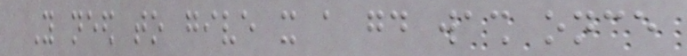You need to give it a good wash once
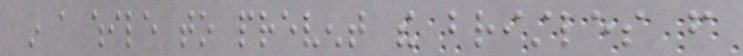in a while to prevent the bristles from
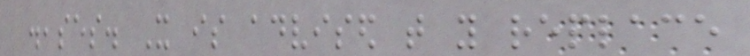diseases. It is advised that you replace
